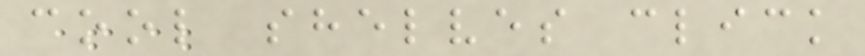cool shelves click
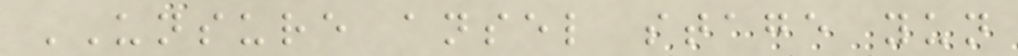UNSURE ansel stage yun
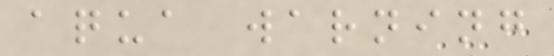aqua warning
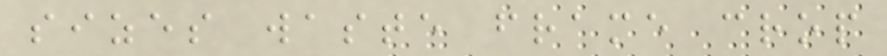sizes waste frame crop
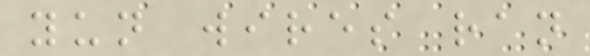yun wires ran
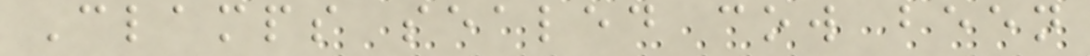Clamps sealed cow been
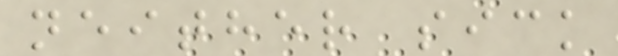neither sick
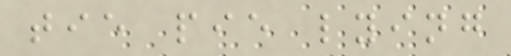tie pie lying
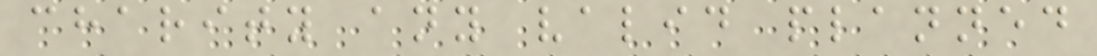charity any valid planned
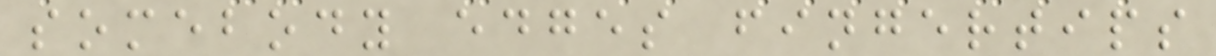somebody edges fingertips
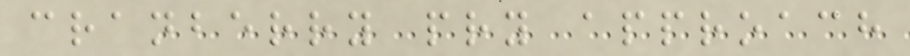cranberry pry approach
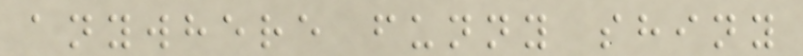anywhere funny shiny
